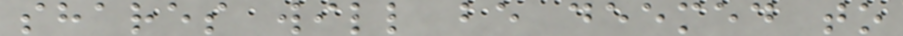shares will be deemed to
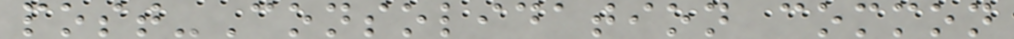post-Consolidation common
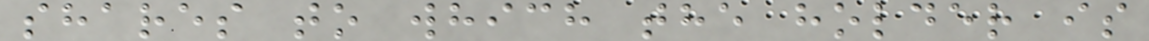shares to which the holder is
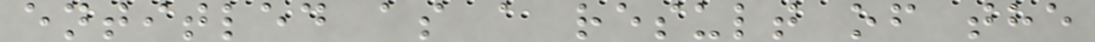entitled as a result of the
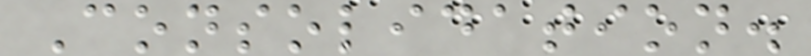Consolidation.
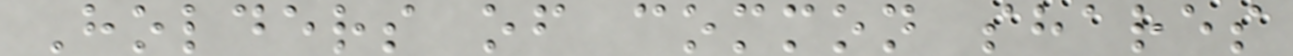Holders of common shares
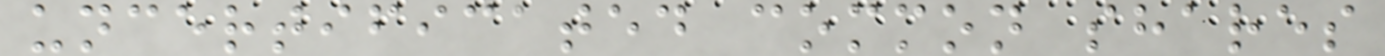uncertificated common shares
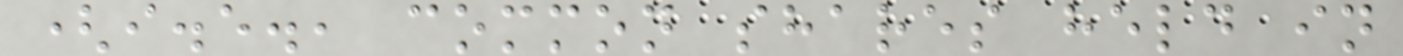(i.e., common shares held in
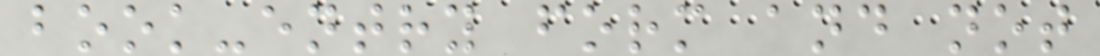book-entry form and not
